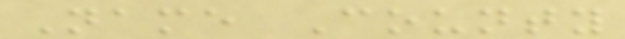Name County
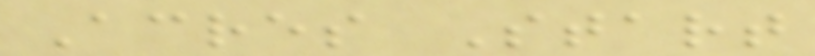Acres Start
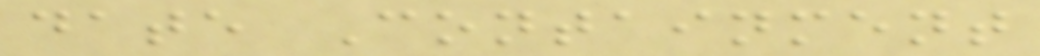date Containment
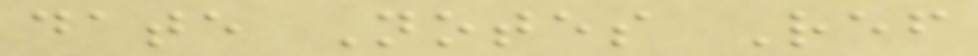date Notes Ref
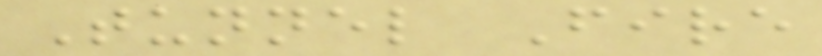Tunnel Fire
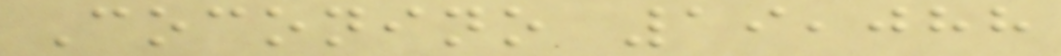Coconino 19,088
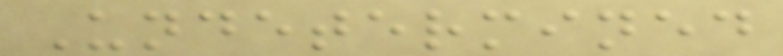Undetermined
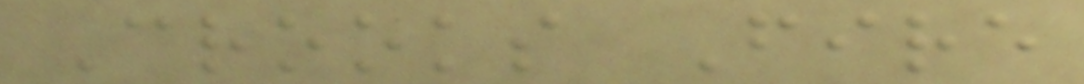Crooks Fire
